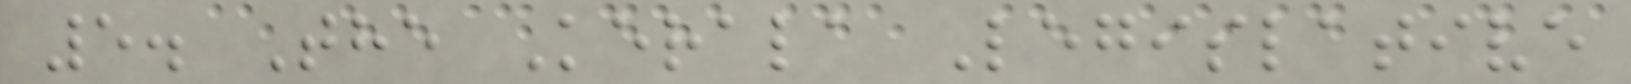5. The Kerala Legislative
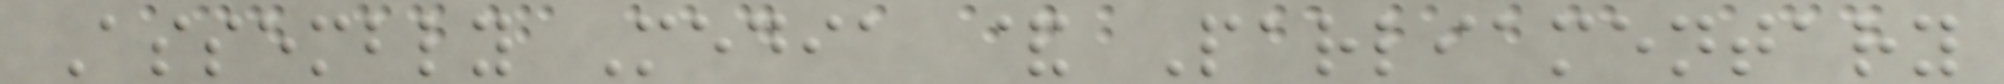Assembly Media & Parliamentary
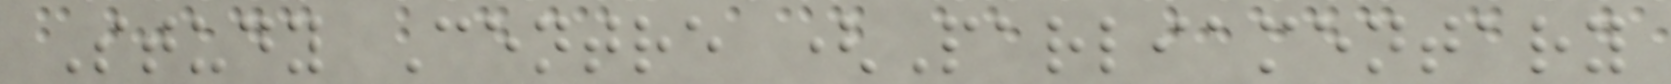Study Centre (Parliamentary
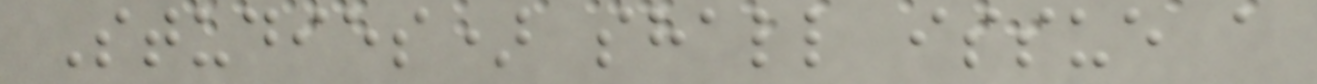Studies) shall issue a
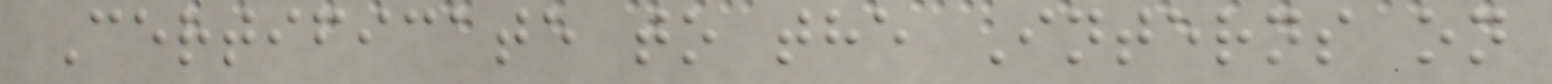Certificate to the Interns on
